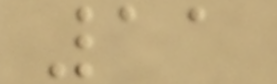11
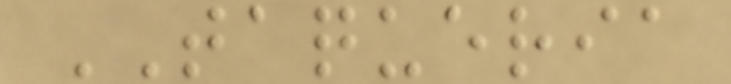TAQUERIA
